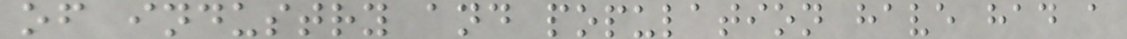of industry and population have had a
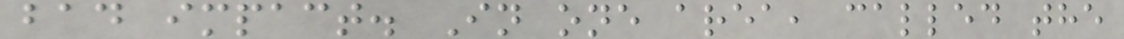bad impact. In one area, called the
